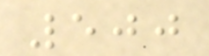500
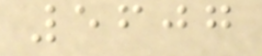5607
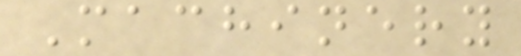Machinery
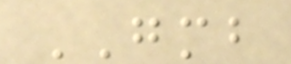GMB
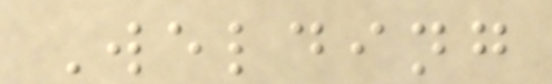Welding
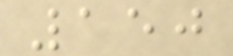150
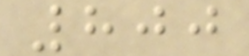800
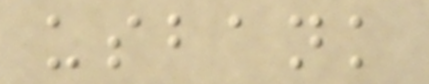usbank
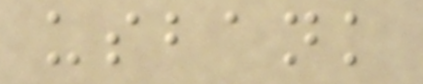usbank
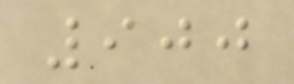900
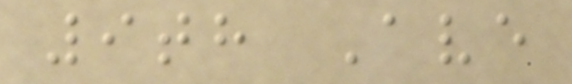9th Ave
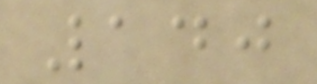140
